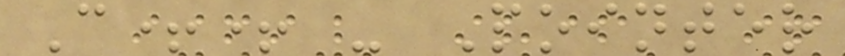C++ - Pointer
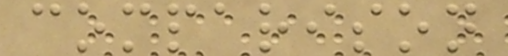comparison
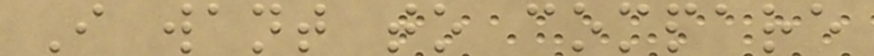I want to compare
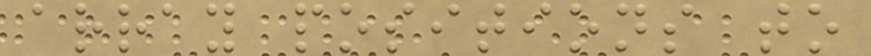array positions to
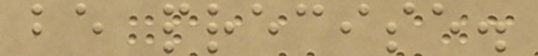be precise.
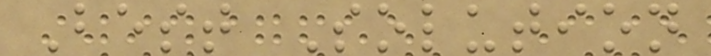Best Solution
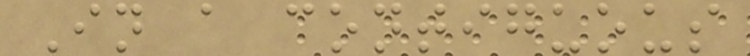In a contiguous
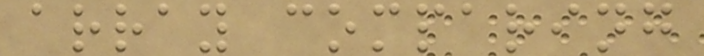array comparing
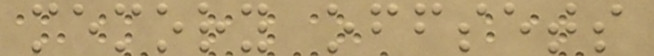memory offsets
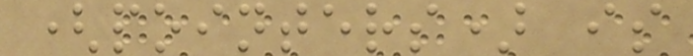(pointers) is
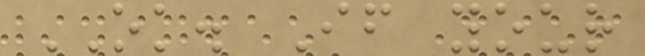OK. If your
